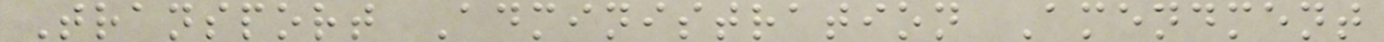Transport Administration Amendment
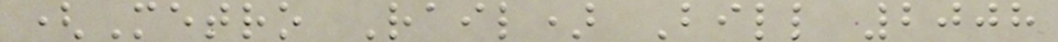(Metro Rail) Bill 2008
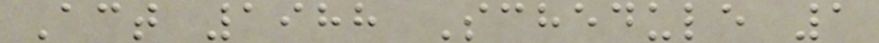Act 1988 Schedule 1
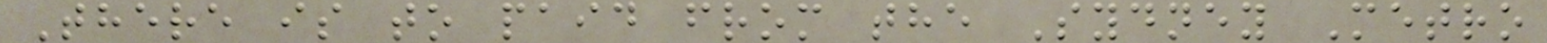There is to paid from the Sydney Metro
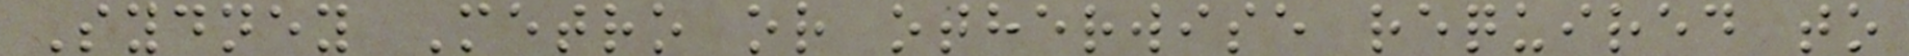Sydney Metro or otherwise required to
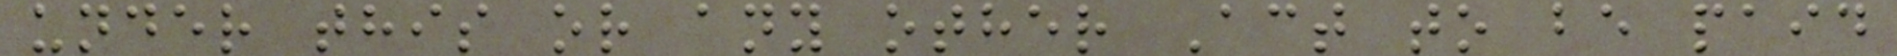under this or any other Act to be paid
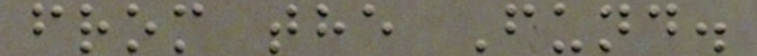from the Fund.
